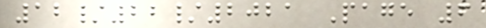12/22/2021 Page 6
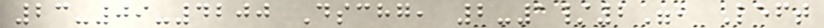23-09-4200 Dschg, 2-1/2", Left
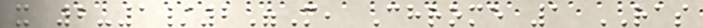x 2-1/2"M, Chrome 1 RAS
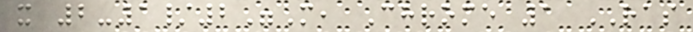x 2-1/2"M, Chrome 1 RAS
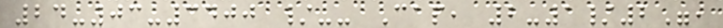24-03-3400 /-- Cap, 2-1/2",
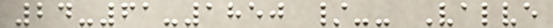24-61-1850 /-- Valve
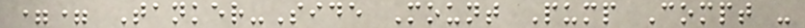== Tanker-Side Mount Pump Compt -
